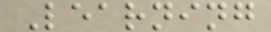Learning
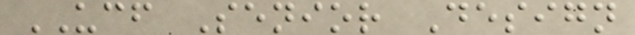UCF Senior Design
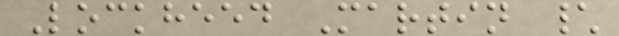Lockheed Martin \
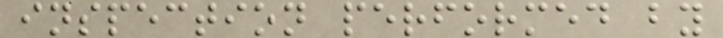inspection performed by
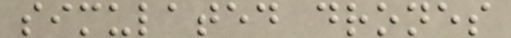simulated drones
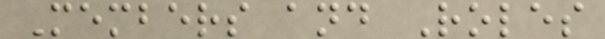Members and Roles
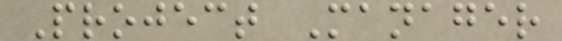Project Manager
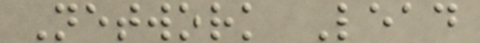Network Lead
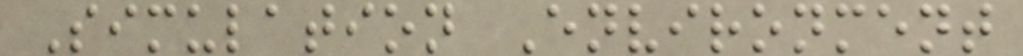Simulation Environment
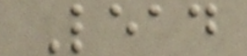Lead
